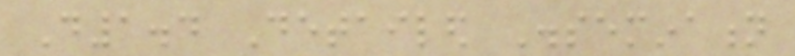D1.4 Detailed Dissemination
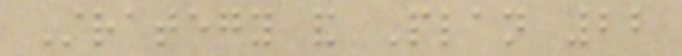Strategy and Plan 22
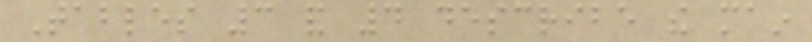Tables 3 and 4 describe the main
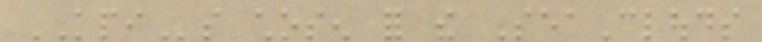KPIs chosen for the SeaClouds
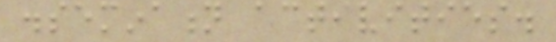dissemination activities.
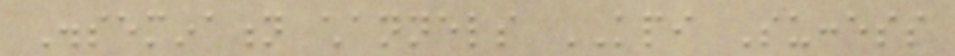Dissemination channels KPI Success
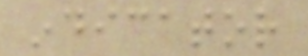indicator
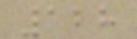128
